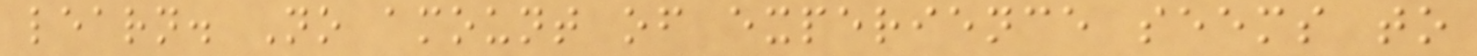learn. No amount of experience seems to
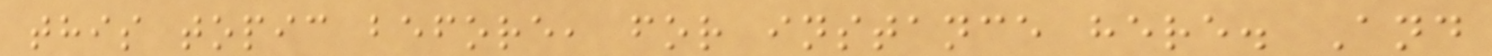this topic before, for instance here. And
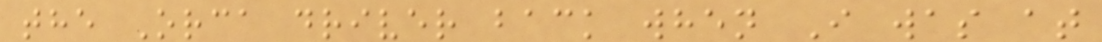the Orca driver back when I was at
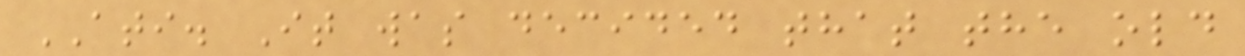ATI. It was decided that the old
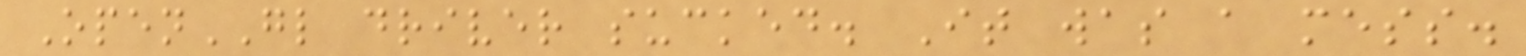OpenGL driver sucked. It was a mess.
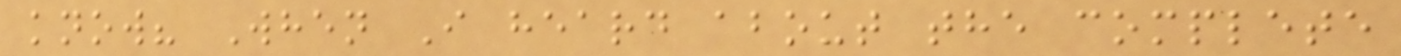know? When I heard about the complete
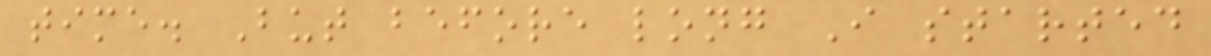time. But before long I started
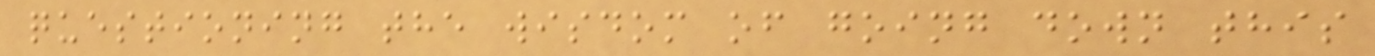questioning the wisdom of going down this
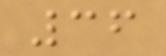36
